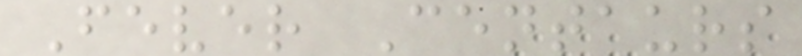Fever Centaurs
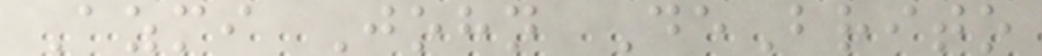Azmi John DeBrito
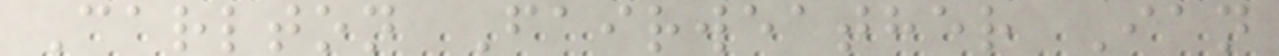Carlton Fairweather Ian
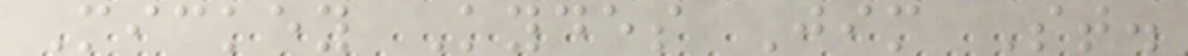Mickey Kydes Jim St.
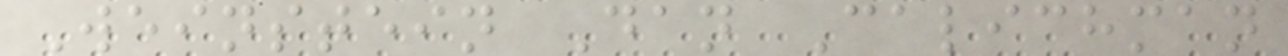Weinstein Dan Calichman
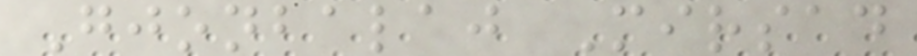Gjonbalaj Mirsad
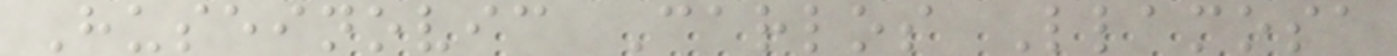Huseinovic Carlos Llamosa
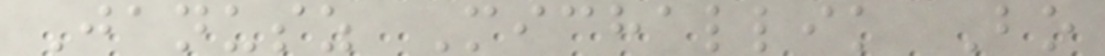Janusz Michallik Bo
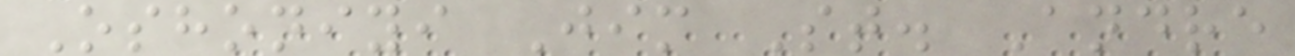Oshoniyi Jim St. Andre
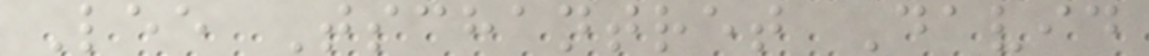Lee Tschantret David
